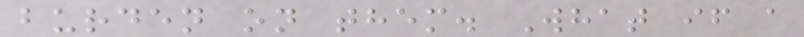burden on them. What if a
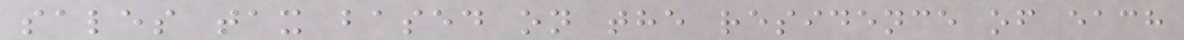sales tax based on the residence of each
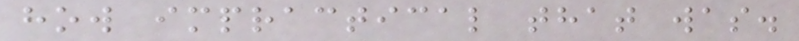how impractical that was.
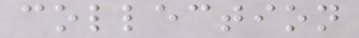collection
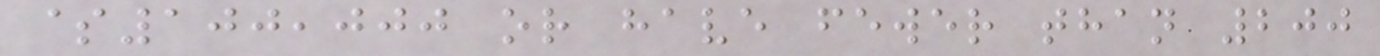$100,000 or have fewer than 200
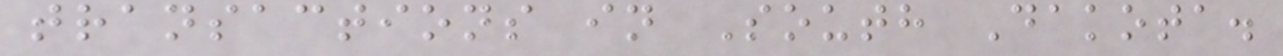transactions in South Dakota.
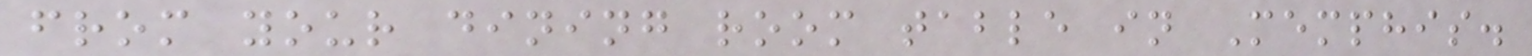from your dining room table in Memphis.
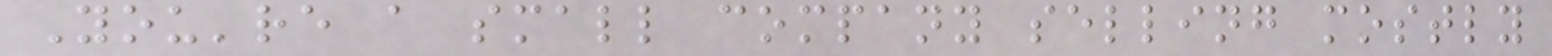You're a small company selling mostly
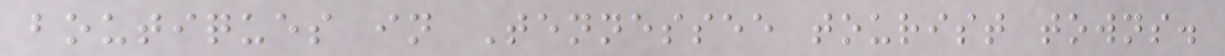boutiques in Tennessee tourist towns.
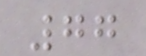77
